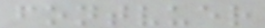fontvuer
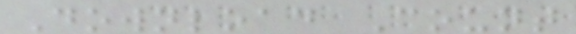Download Count
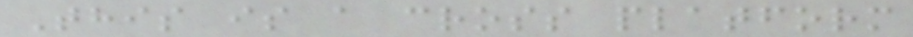This is a cross platform
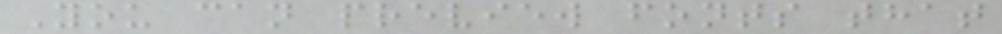You can preview fonts that
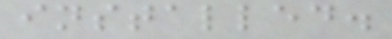installed.
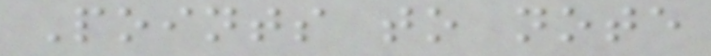Points to note
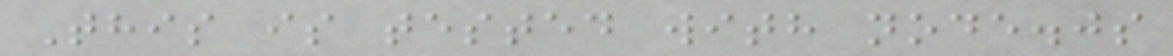This is tested with node.js
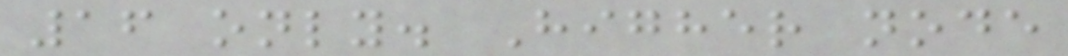16 only. Higher node
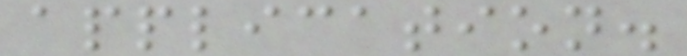application.
